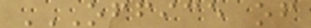OFFICE OF
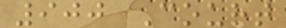900 Court
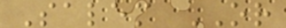Salem OR
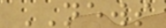NEWS
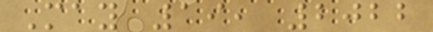May 19, 2022
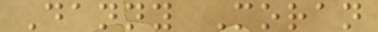Danny Moran
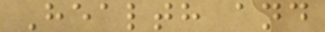Health and
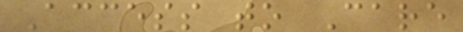Access to Care
